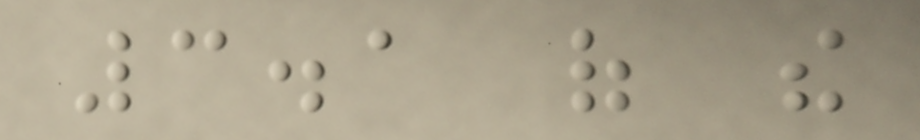3.1 of the
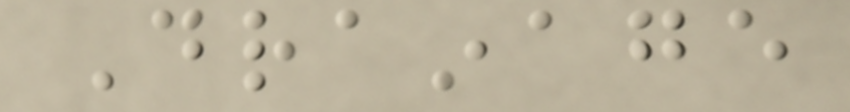Drainage
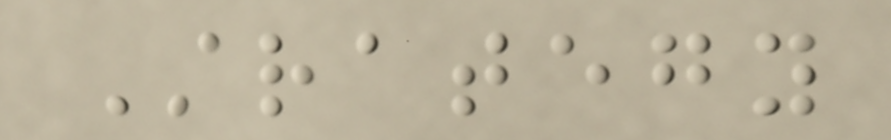Strategy
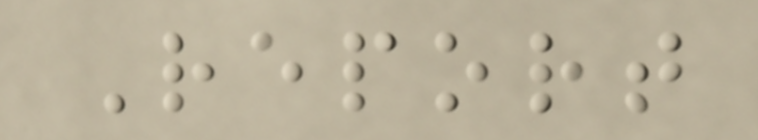Report
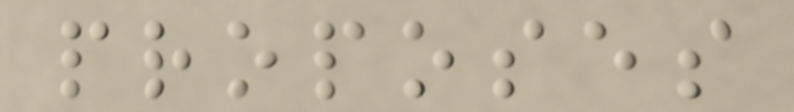proposes
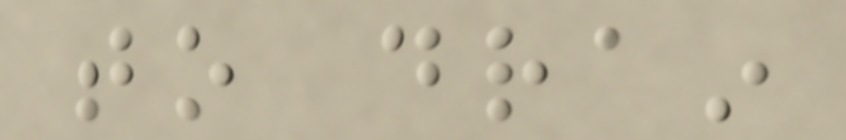to drain
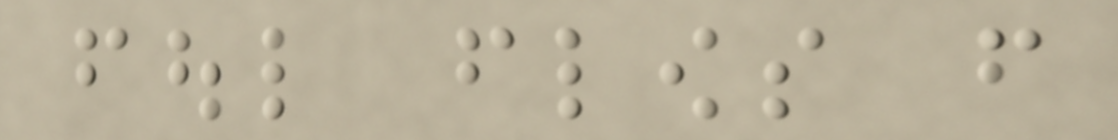foul flows from
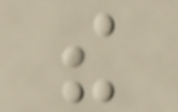the
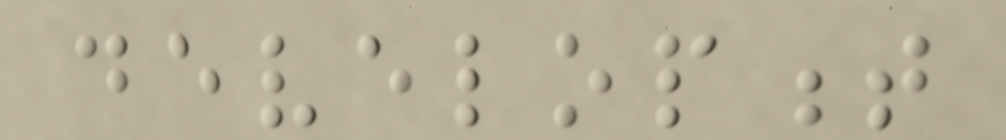development
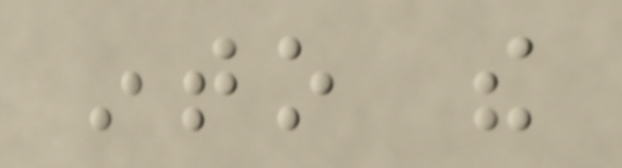into the
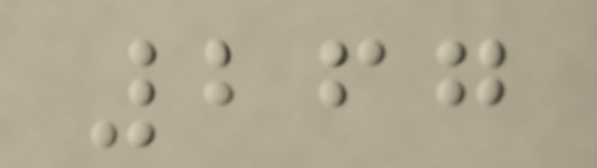267
